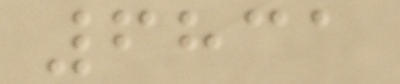6831
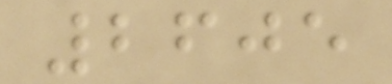2605
